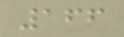166
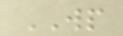WP
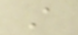A
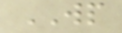WP
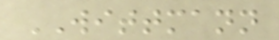WITTMANN
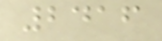2416
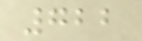722
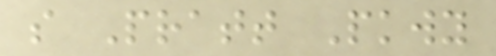s Pratt Pkwy
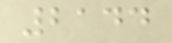2144
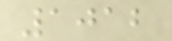1012
